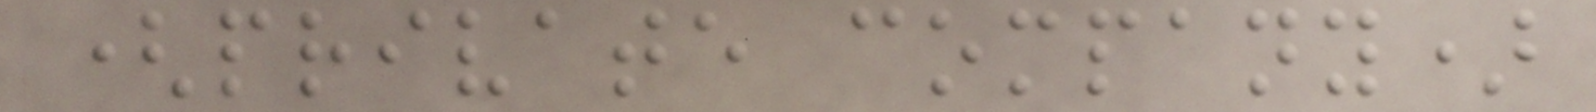(private company)
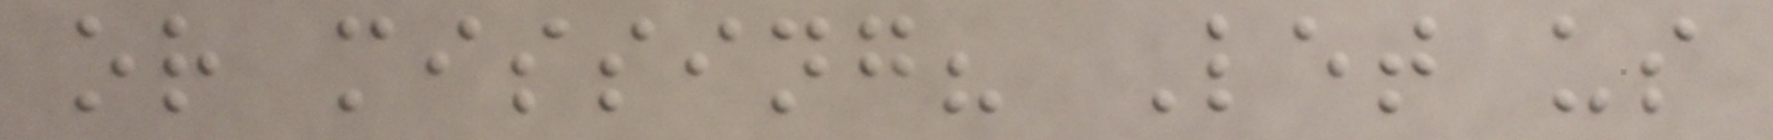or missing? Let us
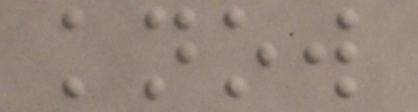know
